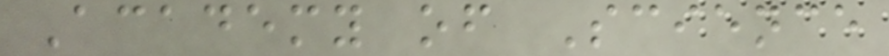Academy of Science
